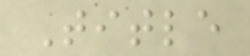Title
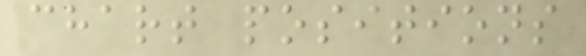chart positions
